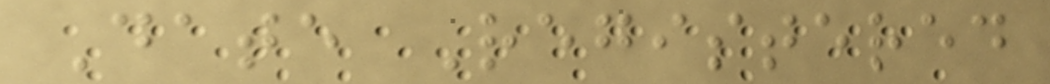Date Registered
